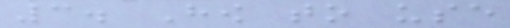3. How to use
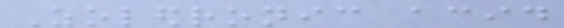Zoledronic acid
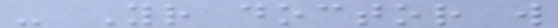- Your doctor will
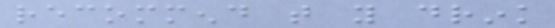recommend that you drink
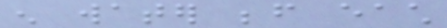enough water before each
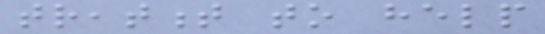treatment to help
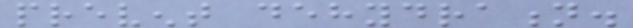prevent dehydration.
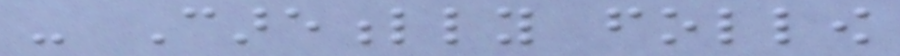- Carefully follow
